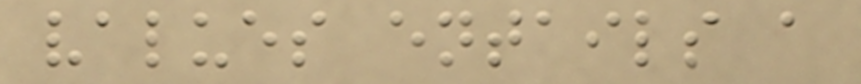values entails a
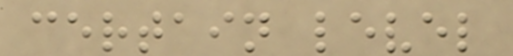certain level
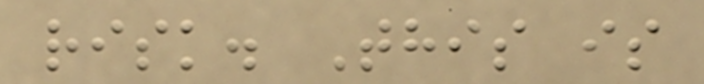risk. This is
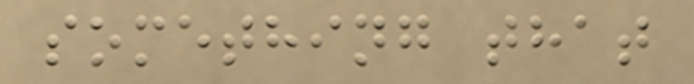something that
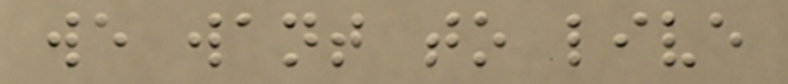we want to live
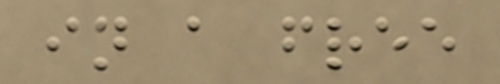in a free
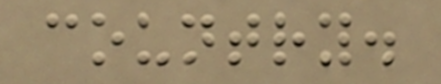country.
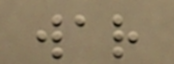war
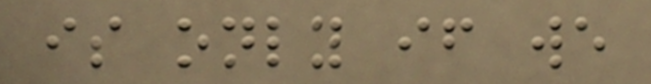is only if we
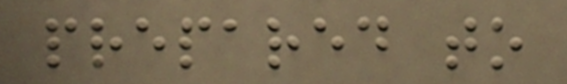prepared to
